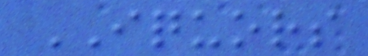IQUORS
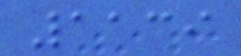1139
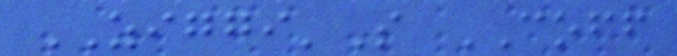ZIGGI'S COFF
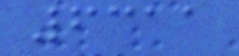6311
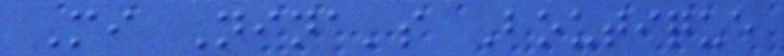Mi Nina's Boutique
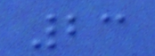23
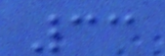33
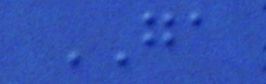GA
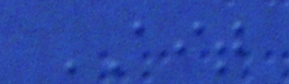AIT
